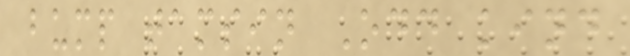bump tamsin Odd kind
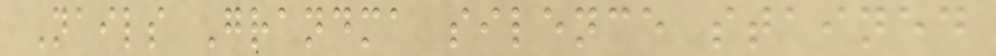Nails Grandma silence stained
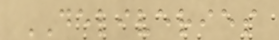DELIVERIES
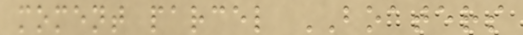moment parcel BOATERS
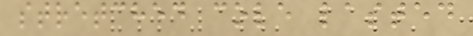stretched cole lasted
